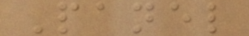Panel
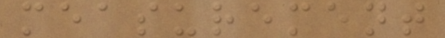measurement
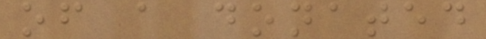of a donated
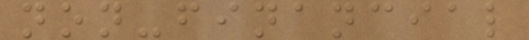non-financial
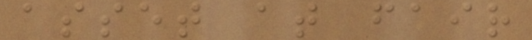asset at fair
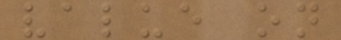value on
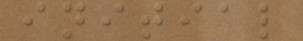initial
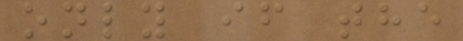only if the
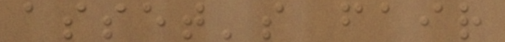asset's fair
